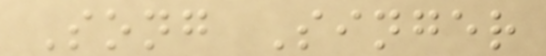Song Singer
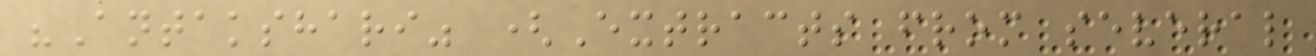"Antakshari" (Extracts from several
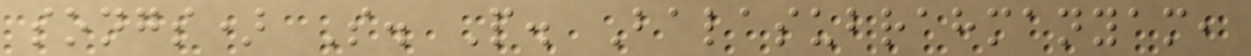songs) S. P. Balasubrahmanyam,
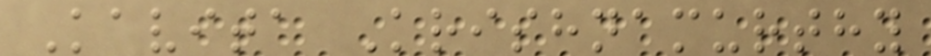Kavita Krishnamurthy
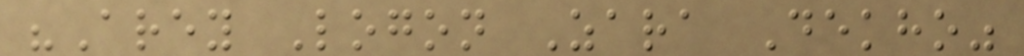"Arey Logon Zara Dekho"
